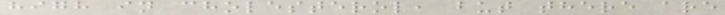high in cholesterol, but there are
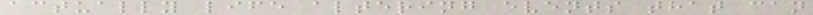actually life altering events that can
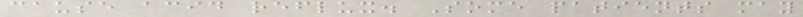cause acid reflux. Some patients may
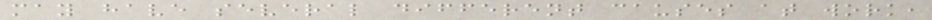may have several different causes at work,
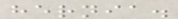hernia.
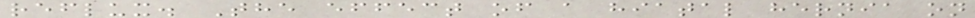reflux. The effect of a hiatal hernia on
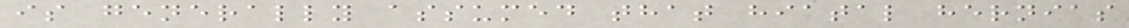is generally assumed that hiatal hernias
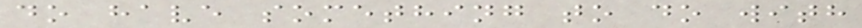do have something to do with
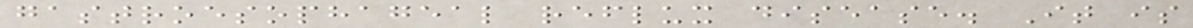gastroesophageal reflux disease. It is
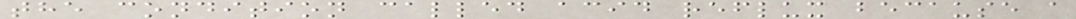the condition called acid reflux because a
